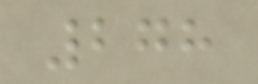278
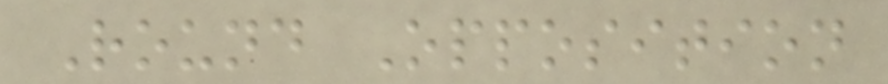Round Opposition
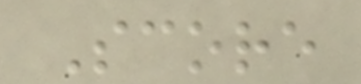Score
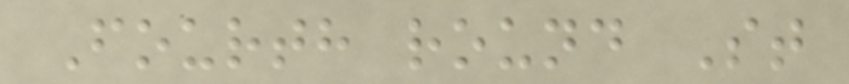Fourth round St
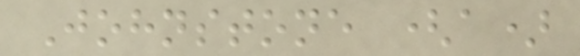Johnstone (a)
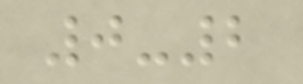0-2
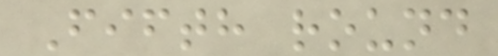Fifth round
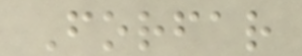Forfar
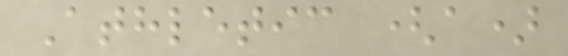Athletic (a)
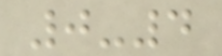0-4
